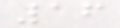16
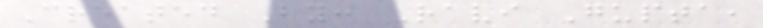Created By: Ravi Gupta,
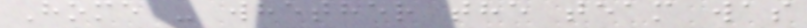Home - whether the team was
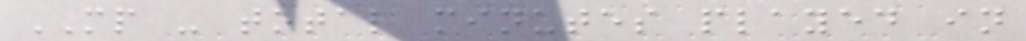MP - total minutes played in
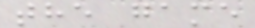the game
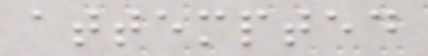attempted
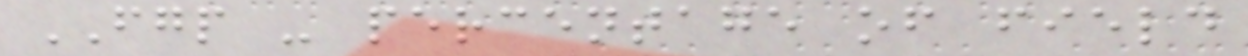FGP - percentage of field
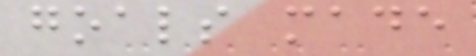goals made
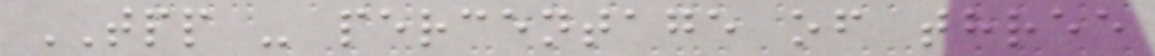TPP - percentage of three
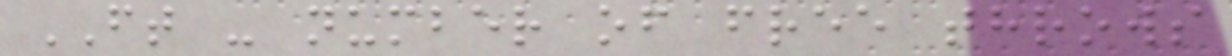FT - number of free throws
